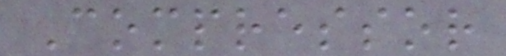Compressor
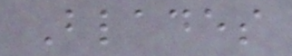Blades
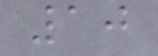10
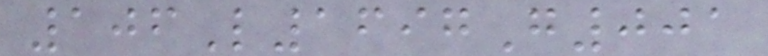106L1697G001
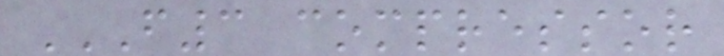F3 COMPRESSOR
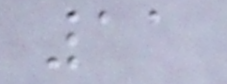11
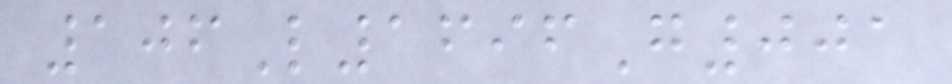106L1696G001
